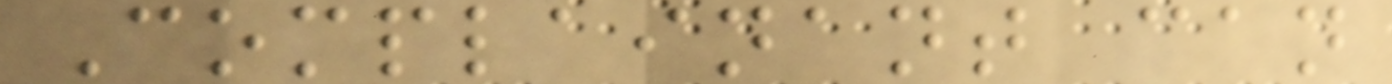Complainant can
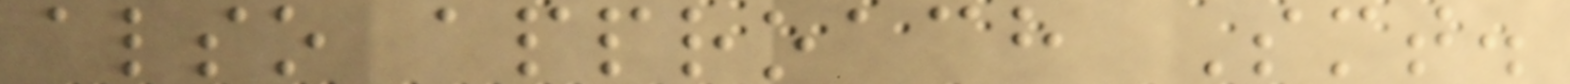also approach Smt.
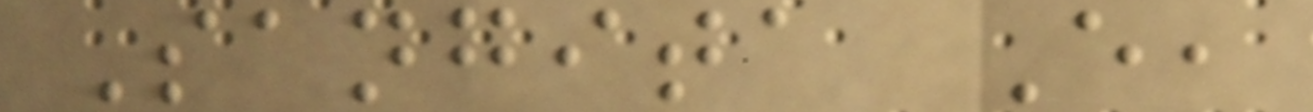Sangita E,
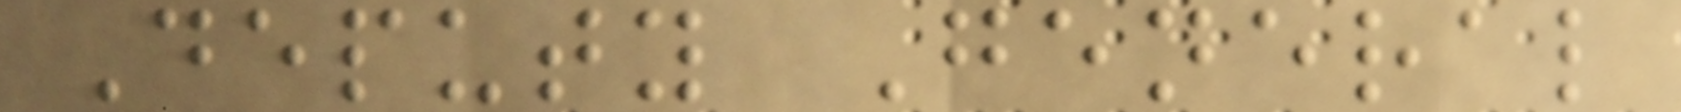Deputy General
